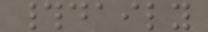#daily
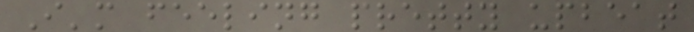I'm feeling pretty upbeat
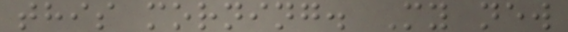this morning. My new
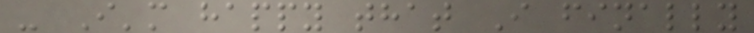- I'm happy that I finally
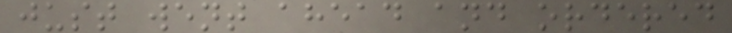just went ahead and ordered
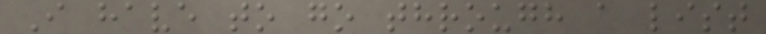I have to go through a list
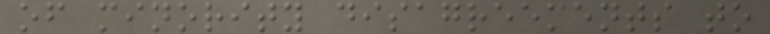of minority disagreements to
